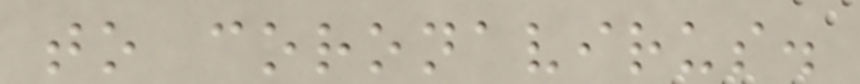to coronavirus.
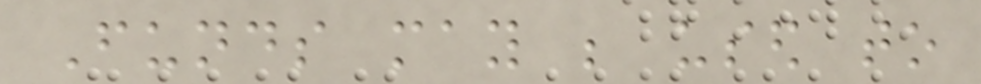Funds may be used to
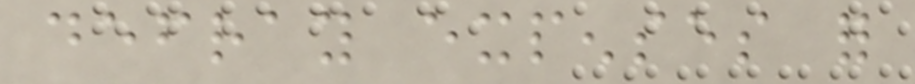defray expenses for
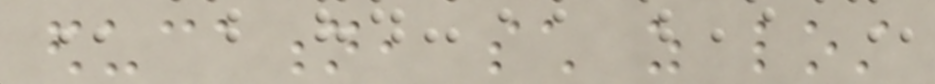education, such as lost
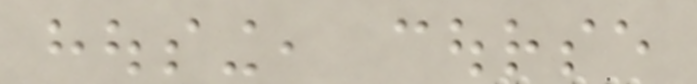housing, course
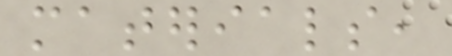materials,
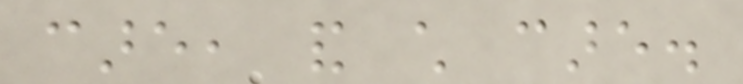care, and child care.
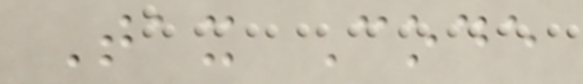Tax Code
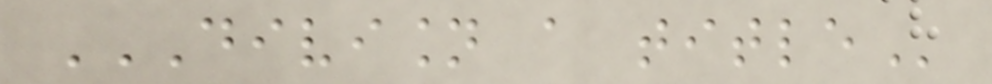DIVISION A TITLE
